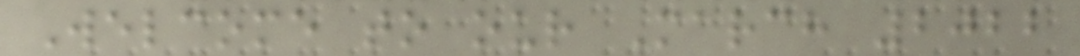Welcome to our March 2022
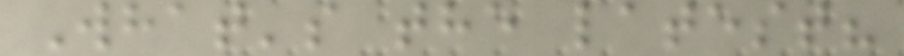What's the latest?
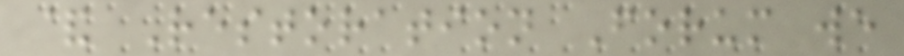& Restoration Forum we
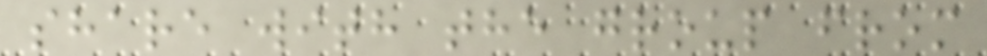share with the group from
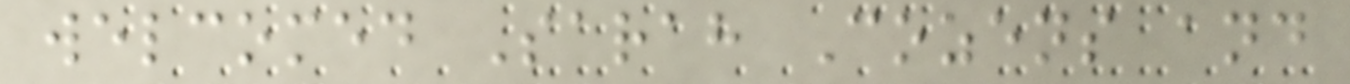welcomed Sarah Cozens and
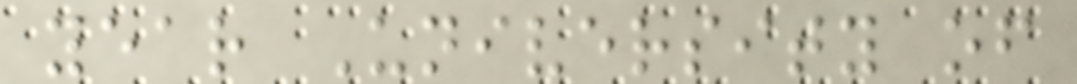year University of
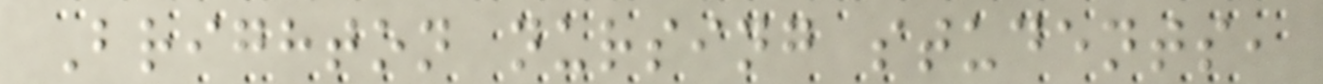Brighton nursing students,
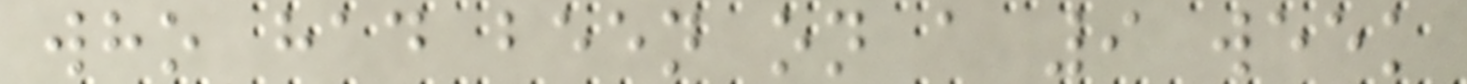who had been on a 9 week
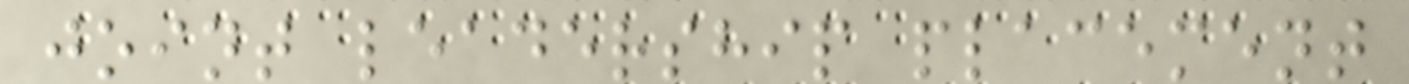joint leadership placement
